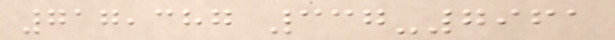717,387 337-7961
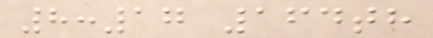8:17 164th
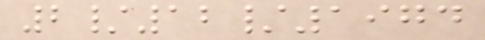2/12/1974
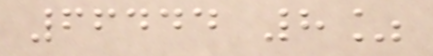66444 8%
